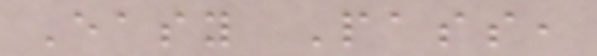Easy Pass,
